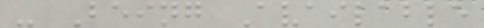- Being Available
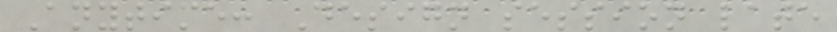Anytime: Design session late
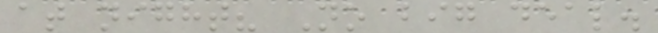at night? No big deal.
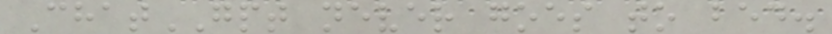ChatGPT never goes to bed.
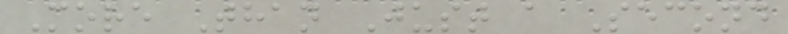More Than Just a Second
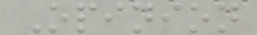Opinion
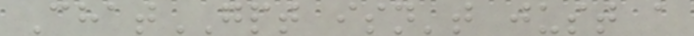ChatGPT isn't just a
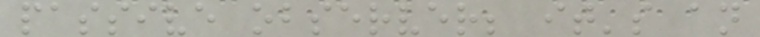passive observer; it's an
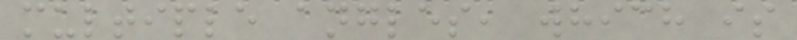multiple angles, which is
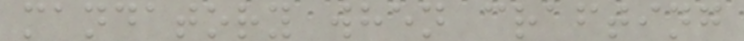mandatory when crafting
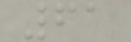61
